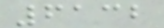6132
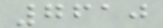7610
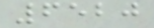6520
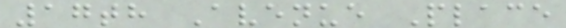17th Avenue Place
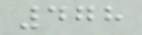478
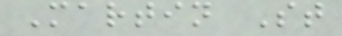Martin St
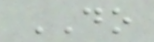DO
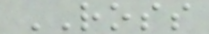ROSS
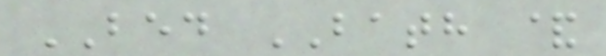BED BATH &
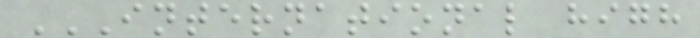INTERNATIONAL HIGH
